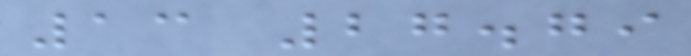13 27.79
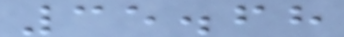35.68
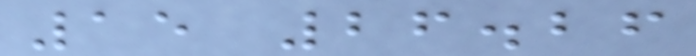15 26.26
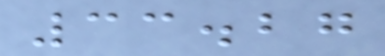33.27
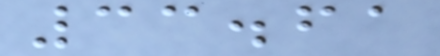33.61
